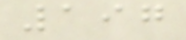197
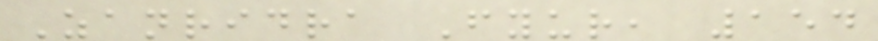Zanridra Fyur, 154
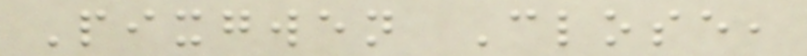Pixgwen Close,
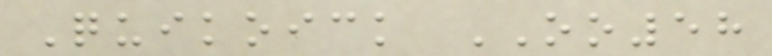Quikoick OO58
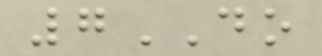7DO
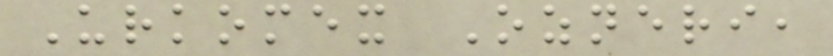Urkomex Ozneri,
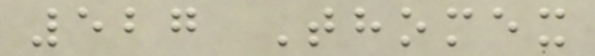527 Thomex
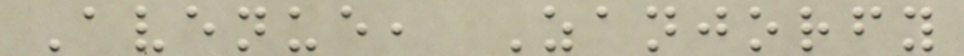Avenue, Zanjorfy
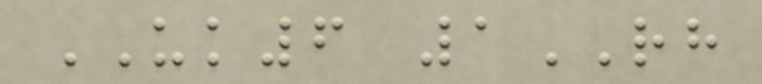UK6 1RH
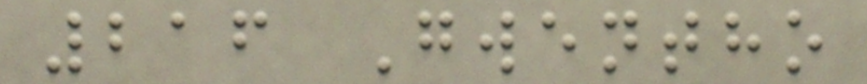216 Gwentho
